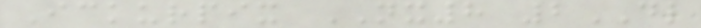Ickurpix NX8 2DL
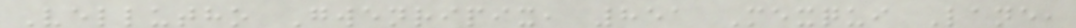Vellutho Gwenripix, 851 Mexqui Lane,
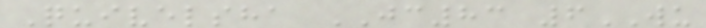Quivelsha JC83 6WU
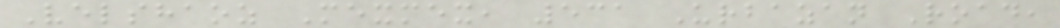Velshaoz Mexmex, 531 Urbazan Road,
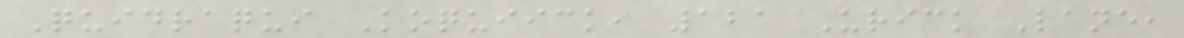Quidraqui Koquiick, 121 Urick Lane,
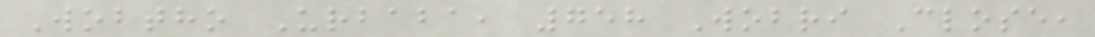Wobtho Urbaba, 758 Wobri Close,
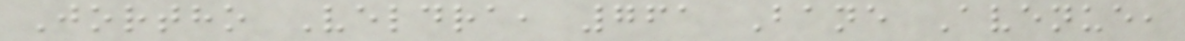Jortho Veldra, 761 Bane Avenue,
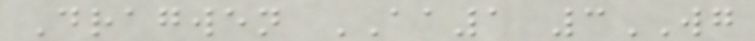Dragwen AA1 3WG
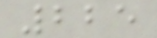225
